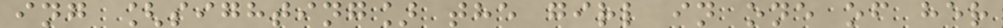ing [sighting] the girl in one of her
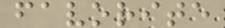favorite
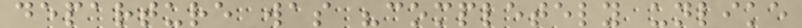departure was "completely unlike
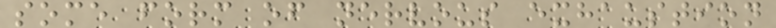some form of nervous exhaustion
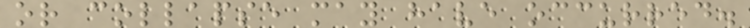or collapse may have occurred.
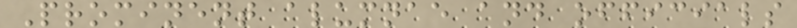Prominent alumnae and officials
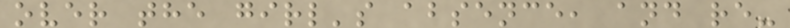over the girl's absence, and re-
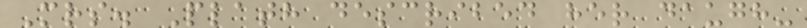Mrs. Plath described her daugh-
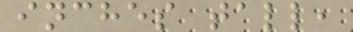inches tall,
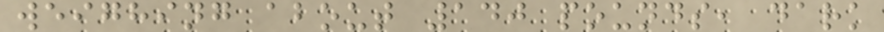weighing about 140 pounds, dark
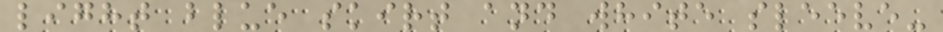light blue skirt and white sleeve-
